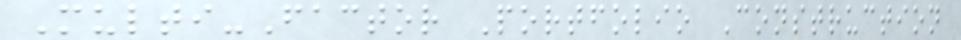Multi-Factor Portfolio Construction
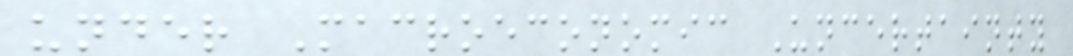under Macroeconomic Uncertainty
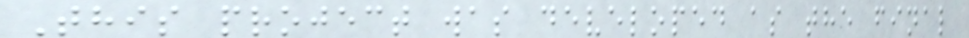This project was developed as the final
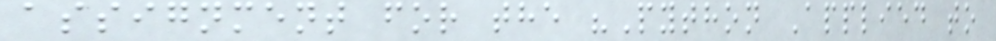assignment for the "Python Applied to
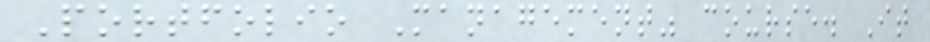Portfolio Management" course. It
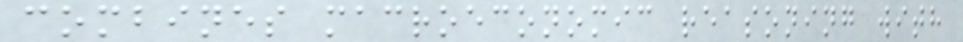combines macroeconomic reasoning with
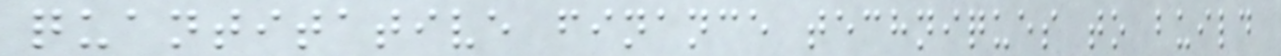quantitative finance techniques to build
